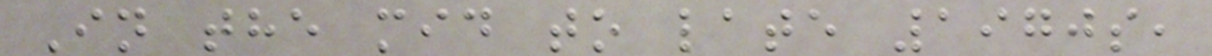In the mid to late 1970s,
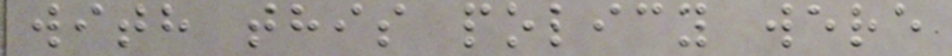with this policy were
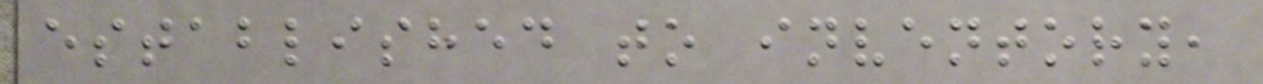established to inventory,
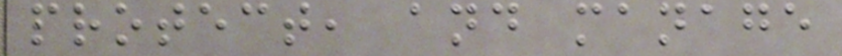protect, and manage
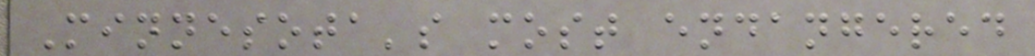Minnesota's most endangered
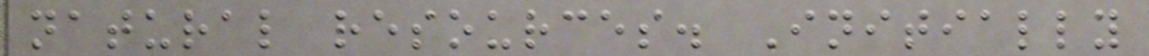natural resources. Initially
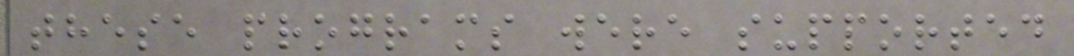these programs were supported
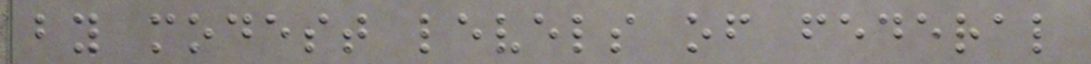by modest levels of federal
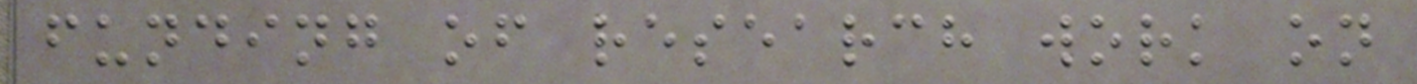funding of research work on
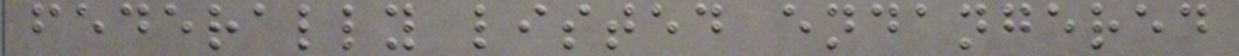federally listed endangered
